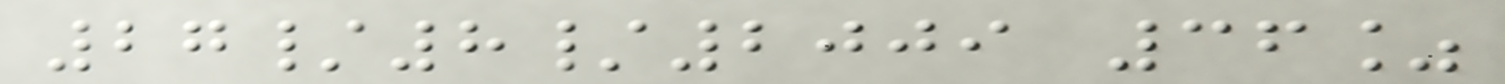27/8/2009 36%
